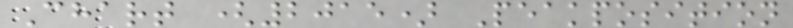Chart (2015) Peakposition
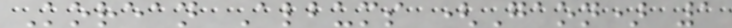Korean Albums (Gaon) 1
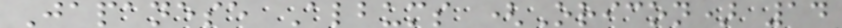Japanese Albums (Oricon) 14
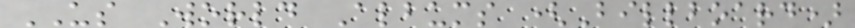US World Albums (Billboard)
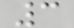3
